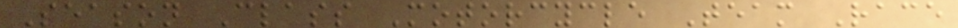Season Class Motorcycle Team Race
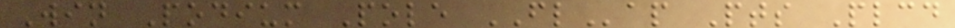Win Podium Pole FLap Pts Plcd
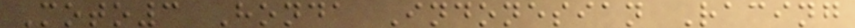Moto3 Honda Indonesian Racing
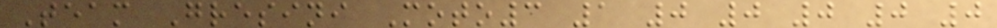Team Gresini Moto3 1 0 0 0 0 0
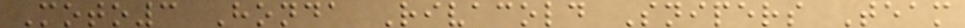Moto3 Honda Rivacold Snipers Team
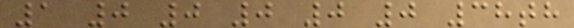1 0 0 0 0 0 38th
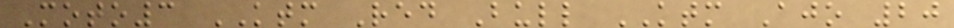Moto3 KTM Red Bull KTM Ajo 20
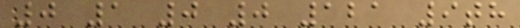0 1 0 0 121 9th
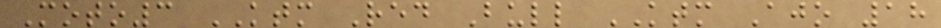Moto3 KTM Red Bull KTM Ajo 18
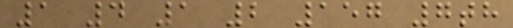1 4 1 2 157 7th
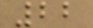22
